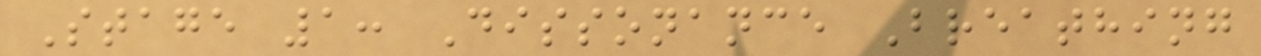Stage 1: Dissonance Breathing
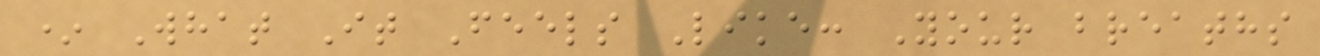* What It Feels Like: Your breaths
